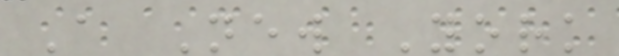A New York
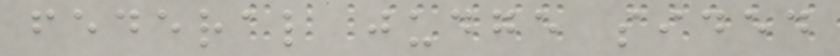federal judge sided
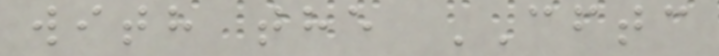with the CFTC
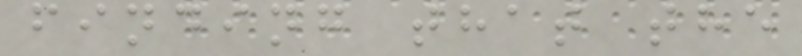finding that the
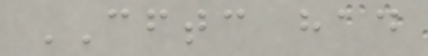CFTC had
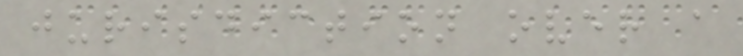jurisdiction over a
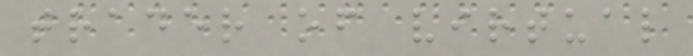trader of virtual
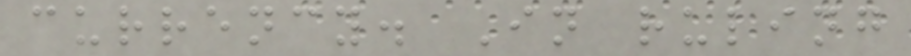currency. In ruling
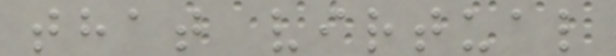that virtual
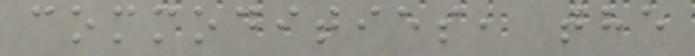commodities, the
